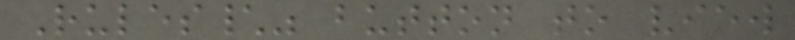Rules\" button to view
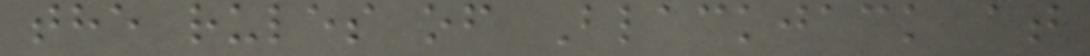the rules of Blackjack at
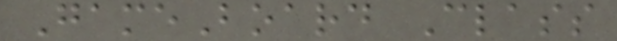GameBoard Class
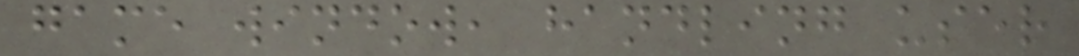game window, handling user
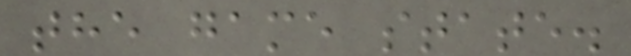the game state.
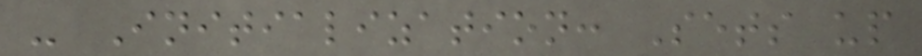- Initialization: Sets up
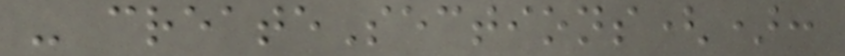- createSections():
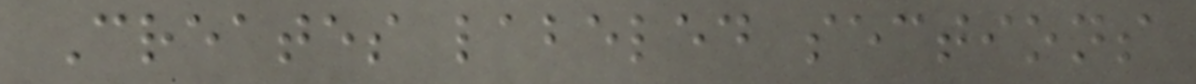Creates labeled sections
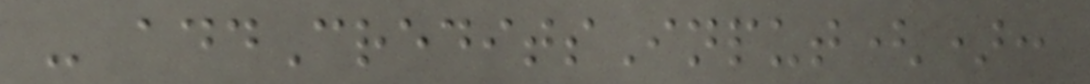- addCreditsInput():
